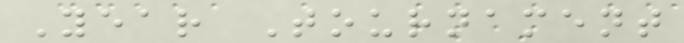Year Tournament
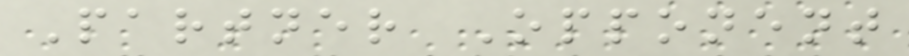Partner Opponent
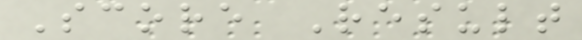Score Result
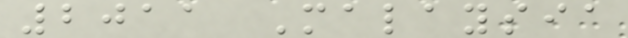2011 Malaysia
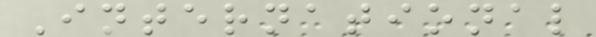International
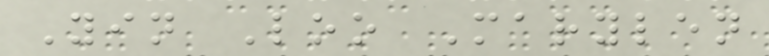Yin Loo Marylen
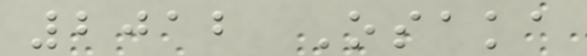2012 Osaka
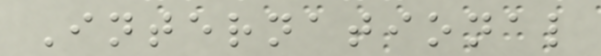International
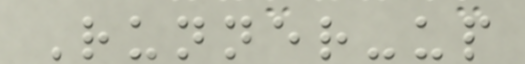Runner-up
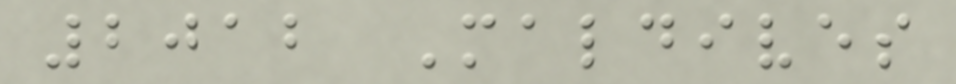2012 Maldives
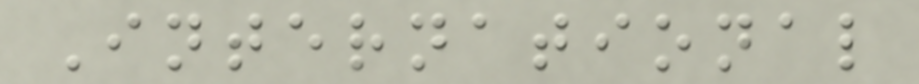International
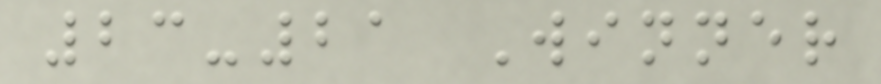23-21 Winner
